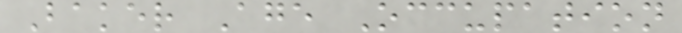Baker Age Occupation
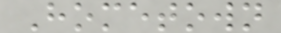Hometown
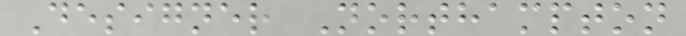Designer Northampton
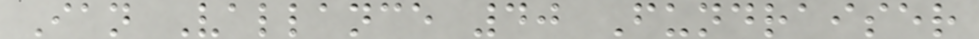Ian Vallance 40 Fundraiser
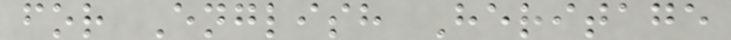for English Heritage
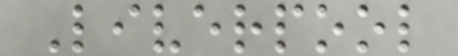Liverpool
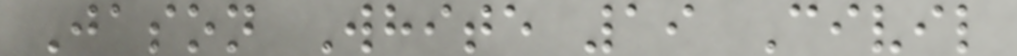Jason White 19 Civil
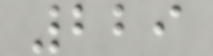229
